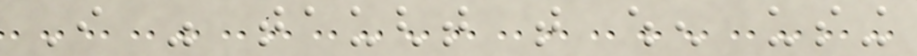I was taught that when using
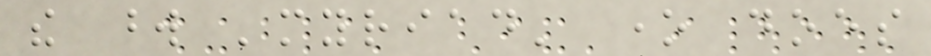the word 'myriad' one does
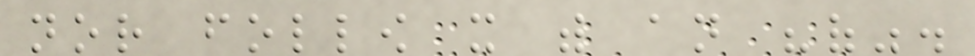nor follow it with an "of".
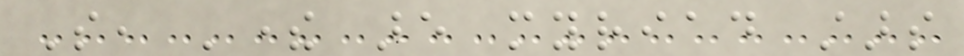So, 'there are myriad stars
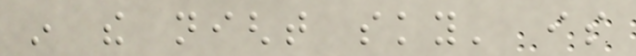in the night sky' is
